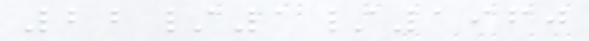22/1/1960
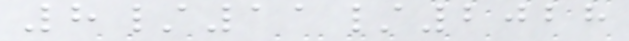8/11/2028
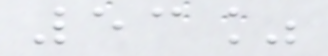53%
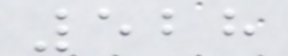528
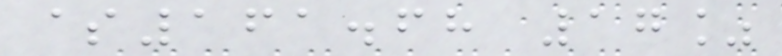$161.68 17%
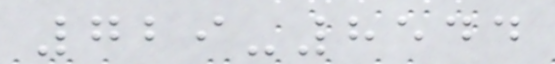729-8544
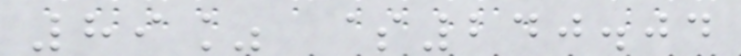89% $240.04
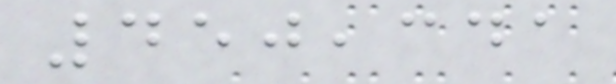450,341
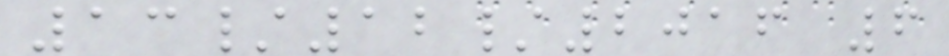13/12/2016 6
